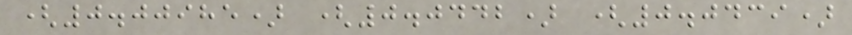(0.00985) (0.0442) (0.0439)
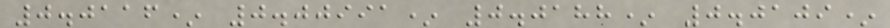0.0116* 0.00991* 0.0188* 0.0109*
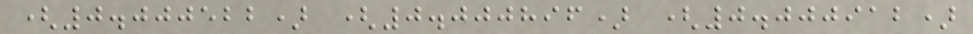(0.000522) (0.000896) (0.000912)
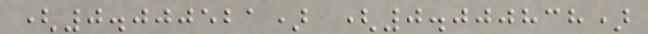(0.000521) (0.000838)
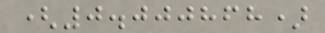(0.000868)
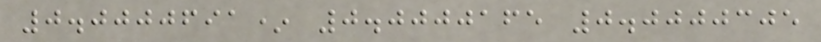0.0000691* 0.0000165 0.0000305
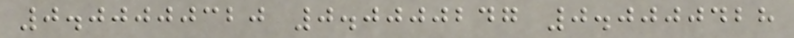0.00000320 0.0000247 0.0000428
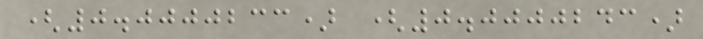(0.0000233) (0.0000243)
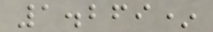1.269*
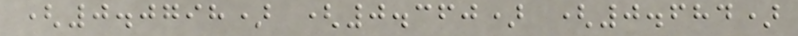(0.0798) (0.360) (0.684)
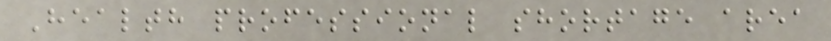Health professional shortage area
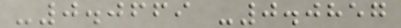-0.0669 -0.0857
